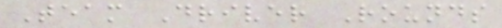Team Driver Rounds
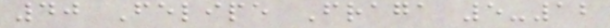40 Felipe Fraga 5-12
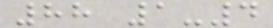88 1-4
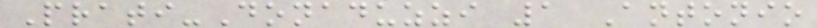Prati-Donaduzzi 1 Antonio
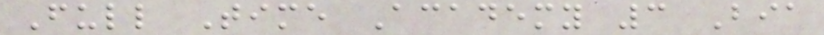Full Time Academy 3 Bia
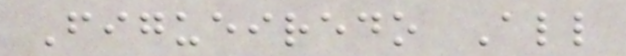Figueiredo All
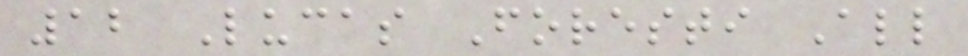12 Lucas Foresti All
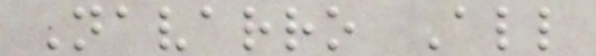Navarro All
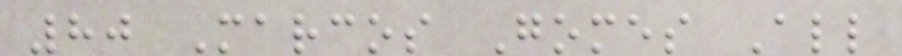80 Marcos Gomes All
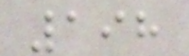198
